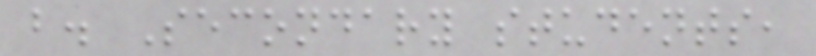b. Secondary students,
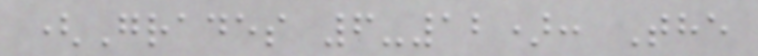(Grades 6-12): The
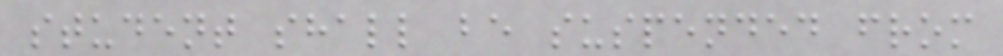student shall be suspended from
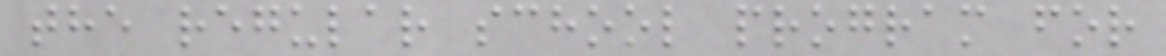the regular school program for
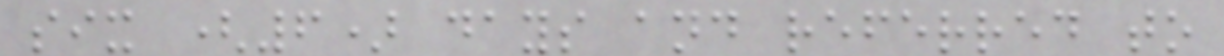six (6) days and referred to
